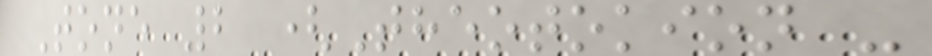Tone 2 (Theotokion -
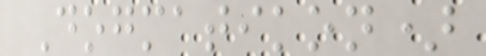Dogmatikon)
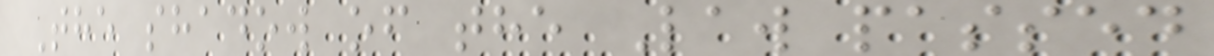The shadow of the Law passed
